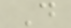D
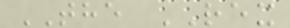THE REX
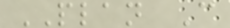PLAN C
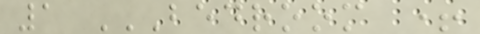1 BEDROOM +
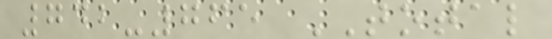742-765 TOTAL
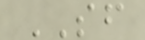SF
